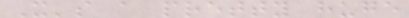It's a pretty huge
